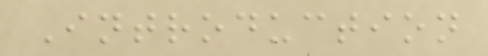Introduction
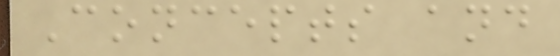Concepts and
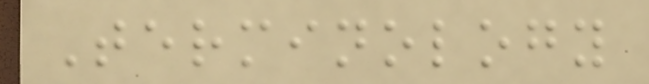Terminology
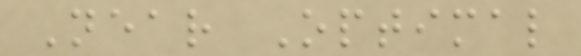Near Optimal
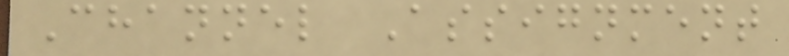Channel Assignment
